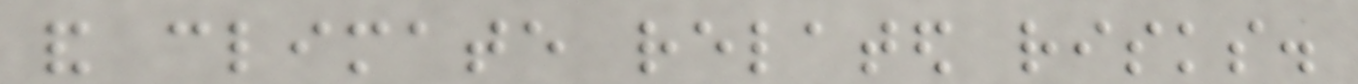and climate related risks.
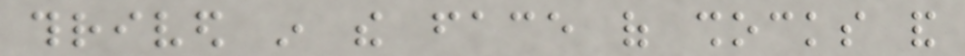thrived in the face of shocks and
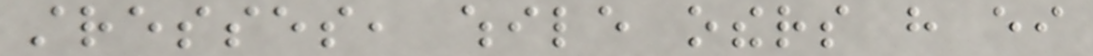stresses, while others have either
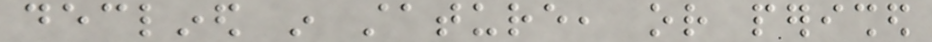declined in stature, or perished
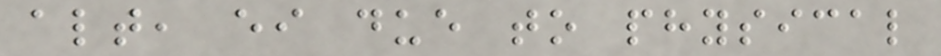altogether, either due to physical
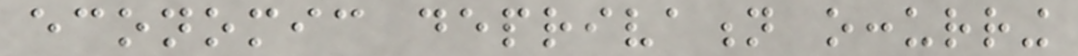economic deprivation occurring
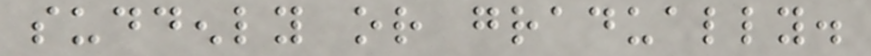suddenly or gradually.
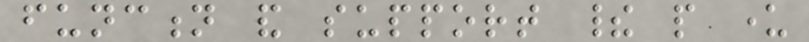function and support their people under
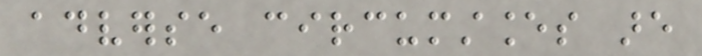adverse circumstances are
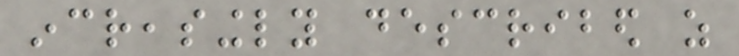increasingly described as
